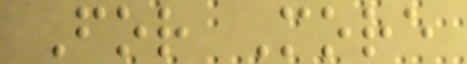For More
